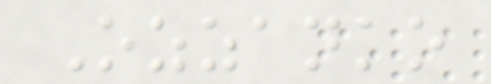Ozzanko
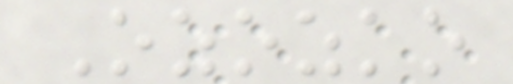Ozozko
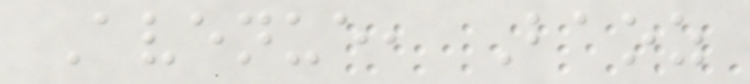Avenue, Baoz
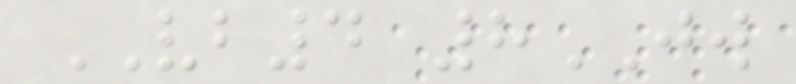VB4 8JW
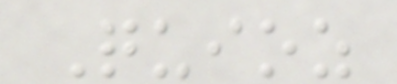Quioz
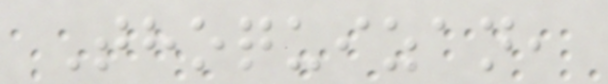Thoquizan,
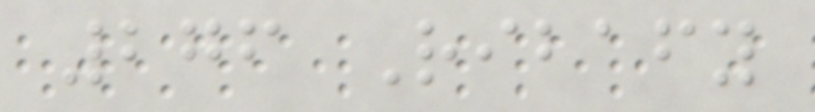276 Ribafy
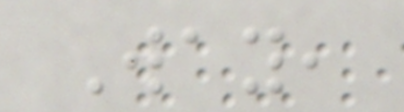Way,
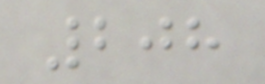208
